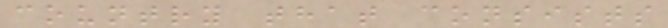country that consists
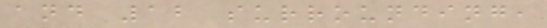and 12 surrounding,
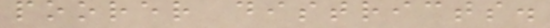poorer districts.
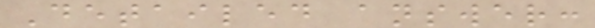Detailed answer:
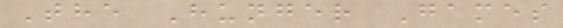The Hunger Games
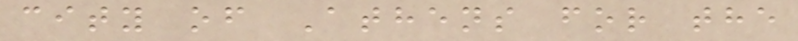city of Athens for the
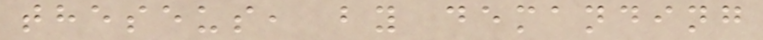theseus, by demanding
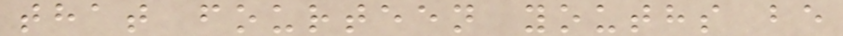that fourteen youths be
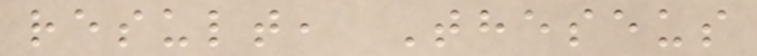result, Theseus
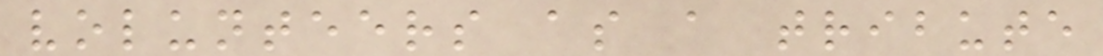volunteers as a tribute
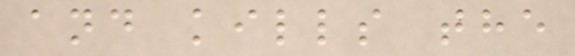and kills the
